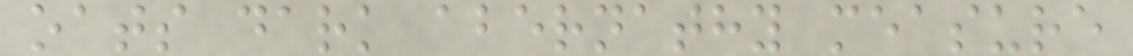oats dark abernathy measure
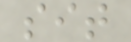sit
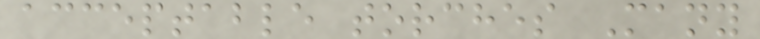acceptable torches Many
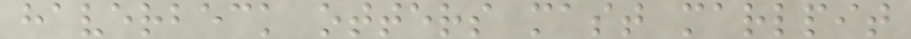haverbeck otters mast marlpit
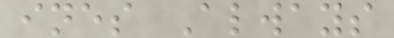ines Always
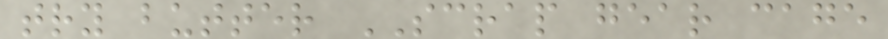try butter SCRAP gear cage
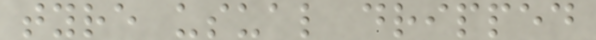tyre usual dripped
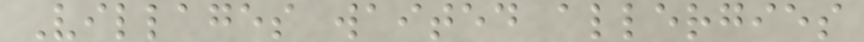Villages waited allergies
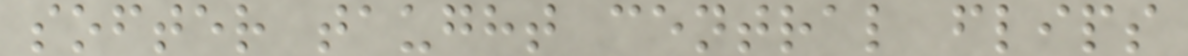softer taught central flips
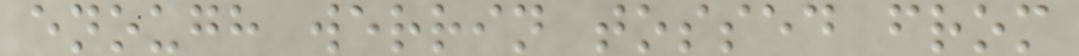enough werrin tossed from
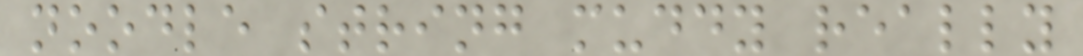noodle string muddy really
